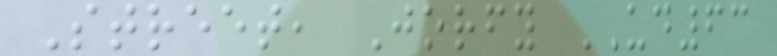Street, Jorfy UD63
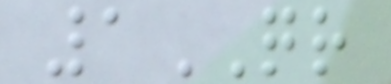1QR
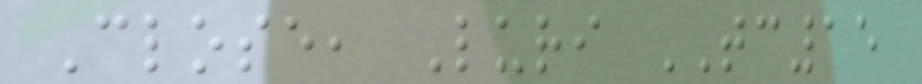Close, Luri TC15
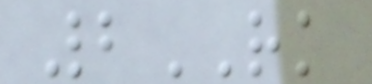2RK
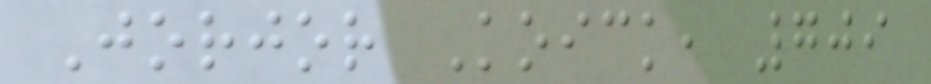Jorjor Koick, 709
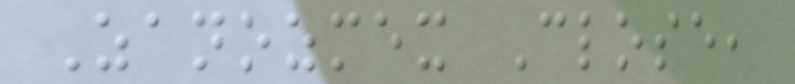Zanozmex Close,
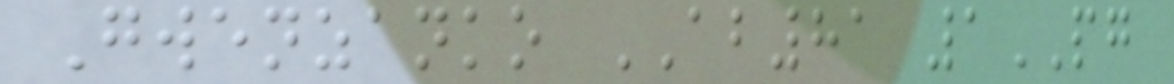Gwenzanko AB81 1PG
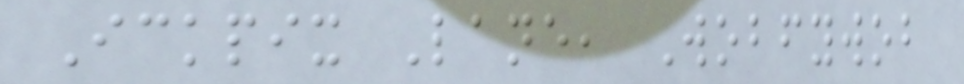Ickpix Lane, Wobfywob
